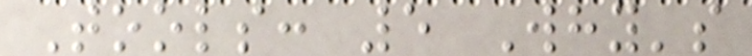Tools: 5 Why's
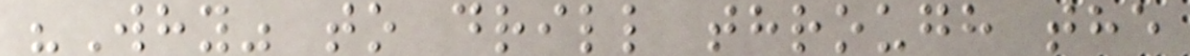"Why" to drill through the
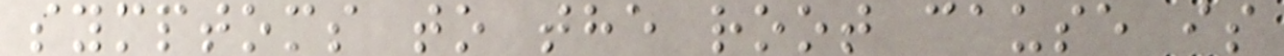symptoms to the root cause is
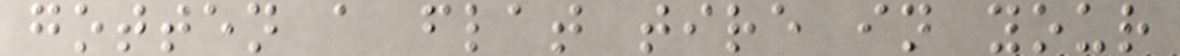gotten a flat tire in your
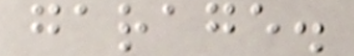garage.
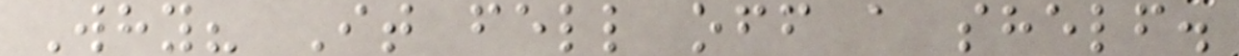Why? It fell off a shelf.
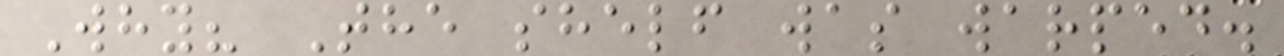Why? The shelf was warped.
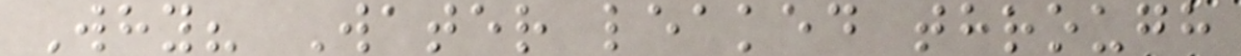Why? Water leaked through
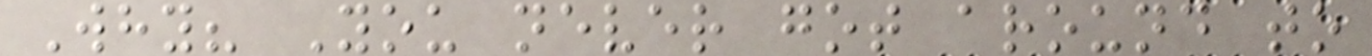Why? You never got around to
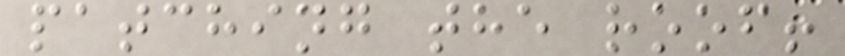patching the roof!
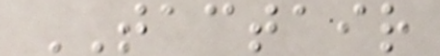TACTAIR
